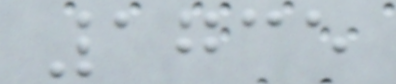1735
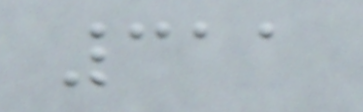311
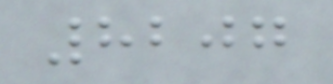8207
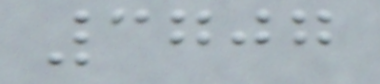3707
